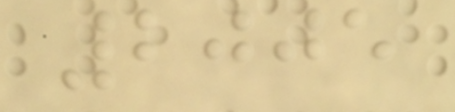2005
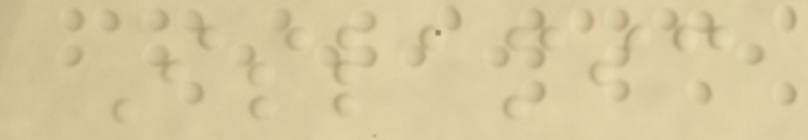Islamic
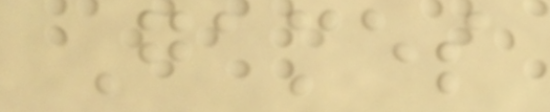Games
